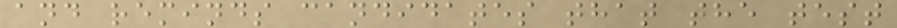and reminds candidates that the test
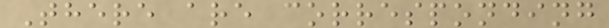There are corresponding
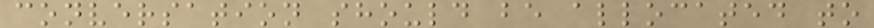conversation should be allocated to
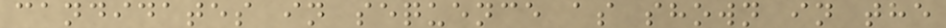candidates in sequence as shown in the
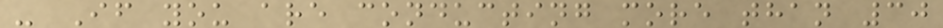- If you are conducting more than 30
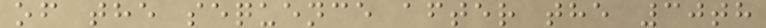of the sequence after the 30th
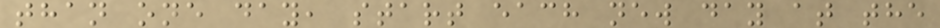than one day, start each new day at the
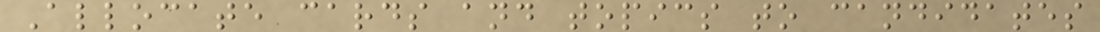Allocate cards and topics to candidates
